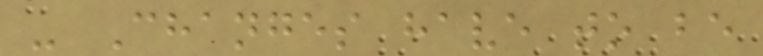- Changes have to be
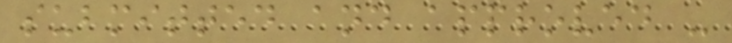submitted and approved -
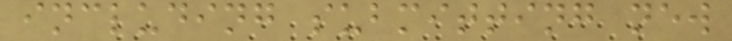including submitting new
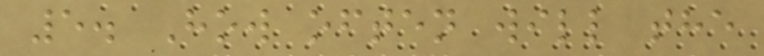5. How often will the
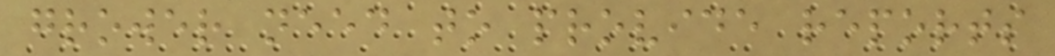grower need to provide reports
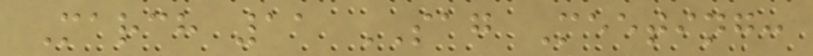March 11 SAG Meeting:
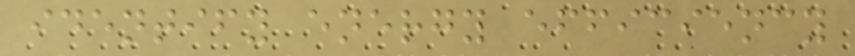identify energy efficiency
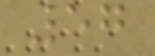57
